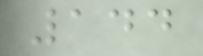144
